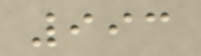993
